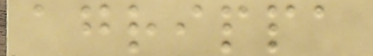agrippa
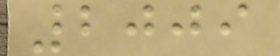2009
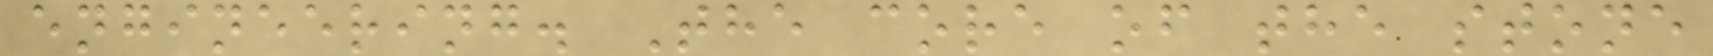engineering. The core of the stone
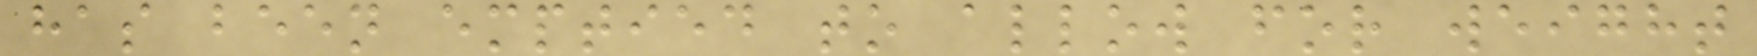has been emptied to allow for weight
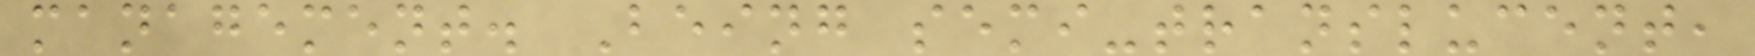management. Being semi-translucent,
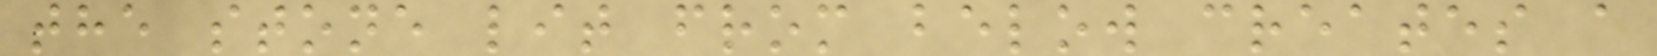the stone lit from below creates a
